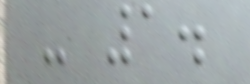- 1.
